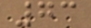73
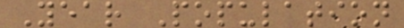Year Population
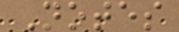Notes
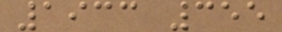1933 355
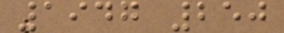1947 250
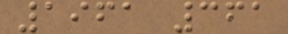1961 361
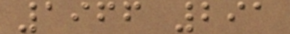1966 291
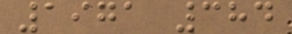1971 384
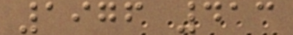1976 413
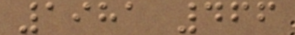1981 466
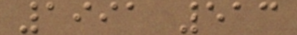1991 513
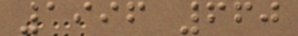1996 660
